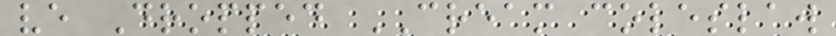ve Dropped CREAM coleslaw
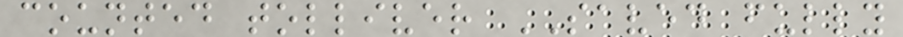counted tolliver SAVED fully
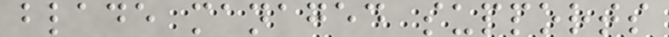blade managed supports
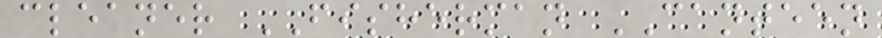cleaner FISHERMAN CANTEEN
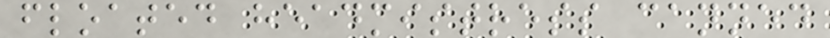floated headmistress canned
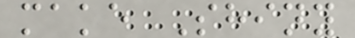make Shiny
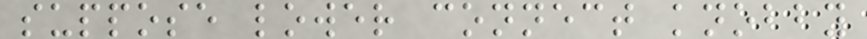suppose lower connect knobby
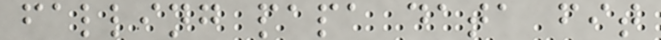falling papa data fit
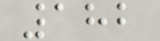182
